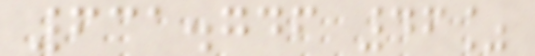631.746 46%
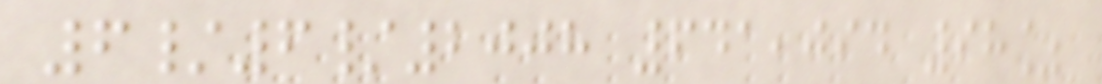6/6/2008 641,094 98%
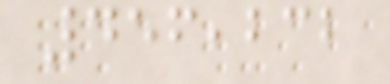456,232
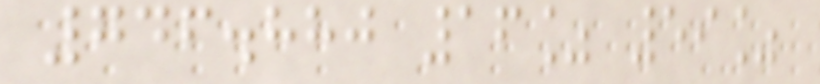746.880 16% 59%
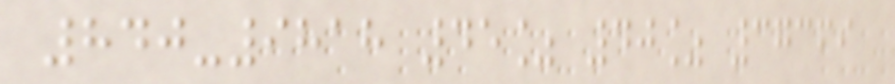840-9818 45% 40% 37369
